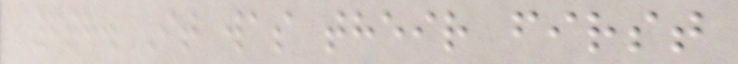6th. It was their first
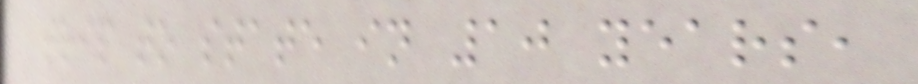trip to state in 10 years,
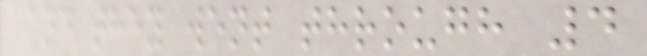and they went through 4
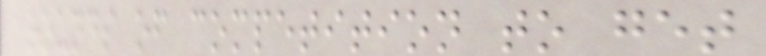rounds of competition to get
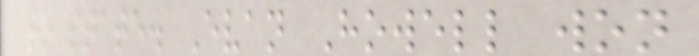to state. Evan Howell won
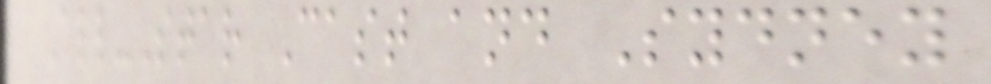All-Star Cast and Sydney
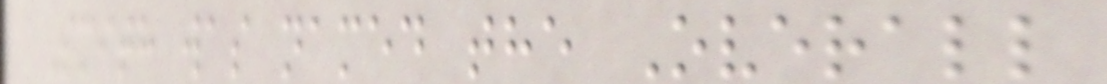Smith was named the Overall
